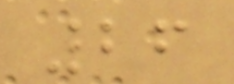26
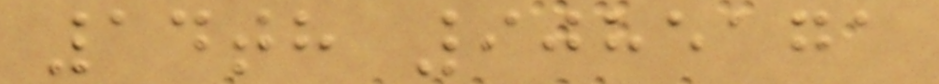14th 9085171
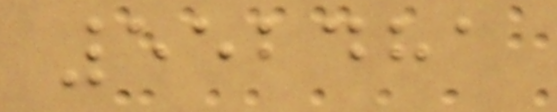552481
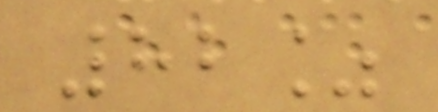82%
